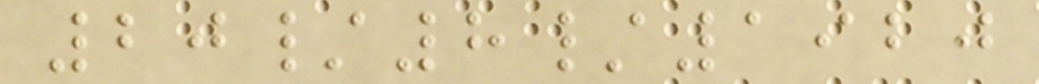20/8/1920
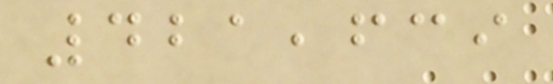421,639
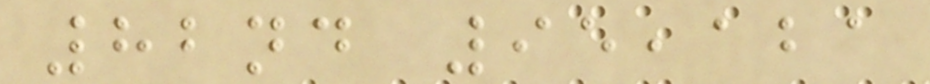82nd 95,121
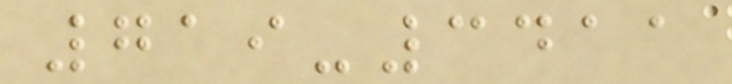719-3411
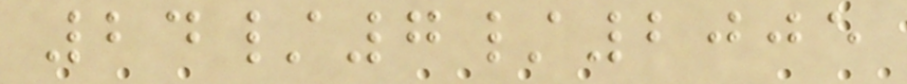24/7/2005
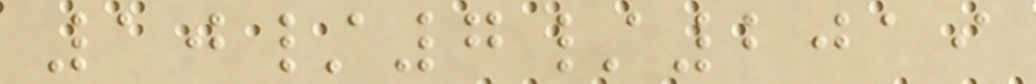10/7/2019
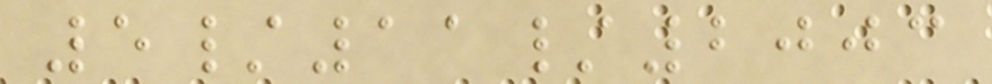5/11/2003
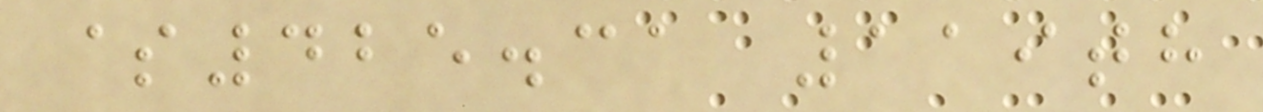$425.31 119th
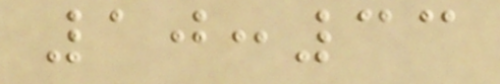10:33
